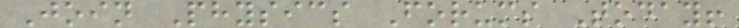Join Physics Forums Today!
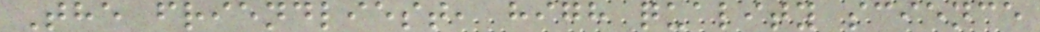The friendliest, high quality science
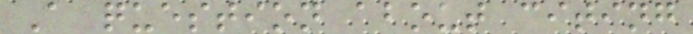A question about citing
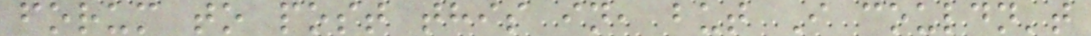forum to post this in, but I couldn't
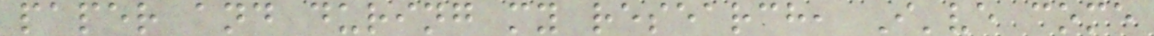paper and during my research, I've come
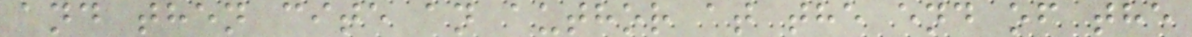and then cite an author at the end of the
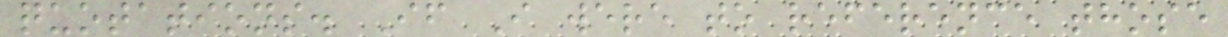quotations. If I were to reference those
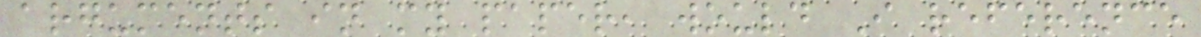arguments in my paper, would I reference
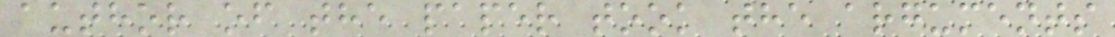author of the paper took the arguments
